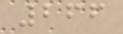266
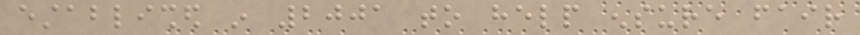established in 2001 to help ensure fair
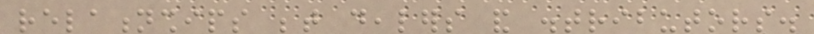relationships between dealers and distributors.
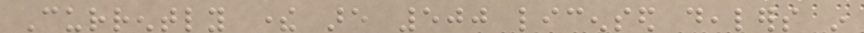Currently there are 500 licensed dealers in
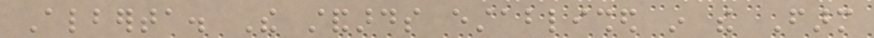Alberta. The standards established in the Farm
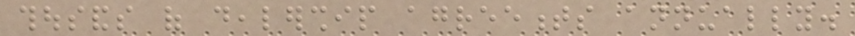thousands of dealership agreements annually.
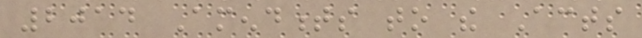2014 Amendments to the Acts
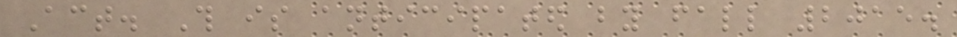Act. This is anticipated by fall 2015.
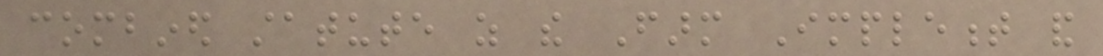combined statute as the Farm Implement and
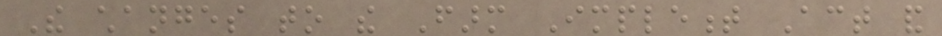The changes to the Farm Implement Act and
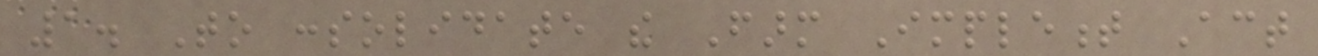1. To consolidate the Farm Implement Act
